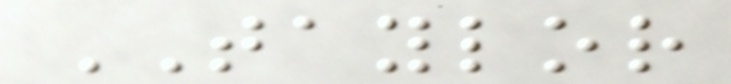TAYLOR
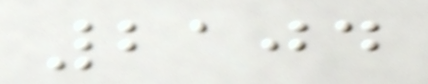2104
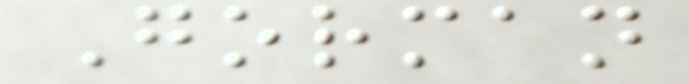Gorman
